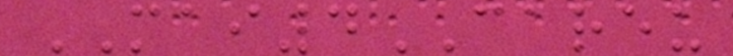MAI4CAREU
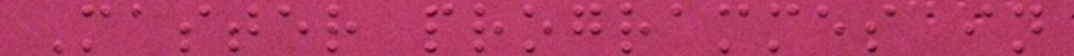Master programmes in
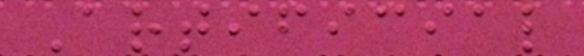Artificial
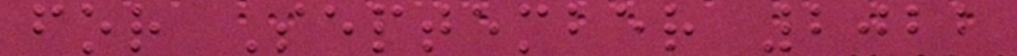for September 2022
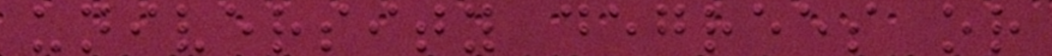university degrees or
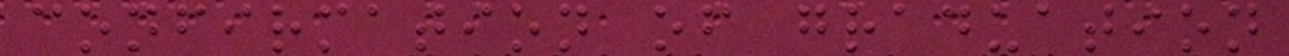confirmation of graduation
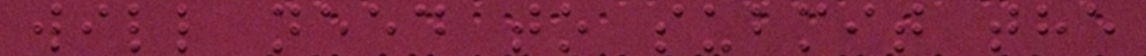will need to submit the
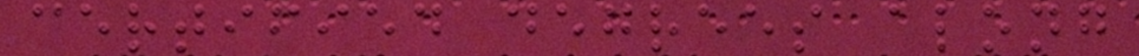certified degrees along
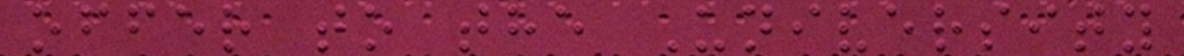offer to the University
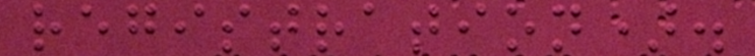registration).
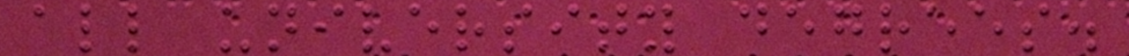all university degrees.
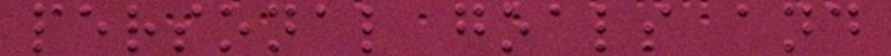personal goals and
